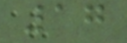17
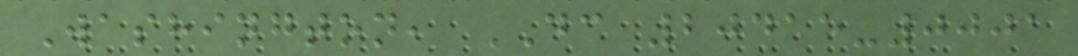Washington, DC 20415-0001
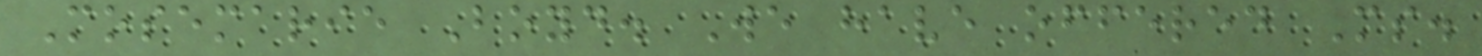Mosemarie Boyd. We have offered Ms.
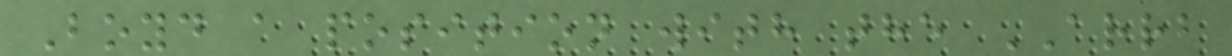Boyd a position with the ARRB
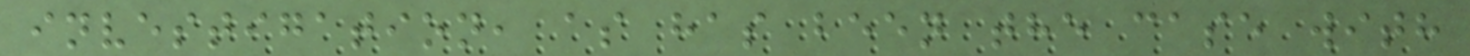investigation, as has been the case with
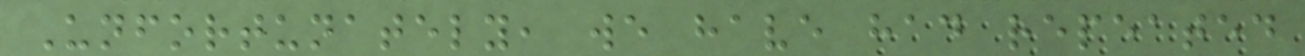Unfortunately, we have had repeated
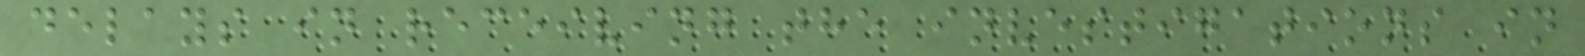delays in receiving the investigations in
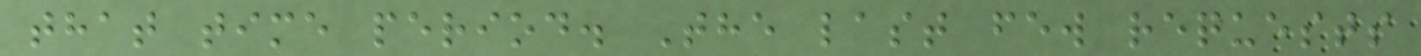that time period. The last few requests
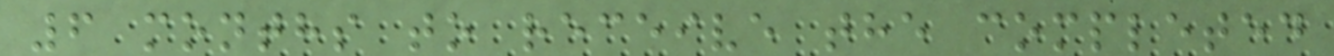6 months to receive the completed
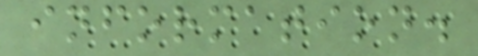information.
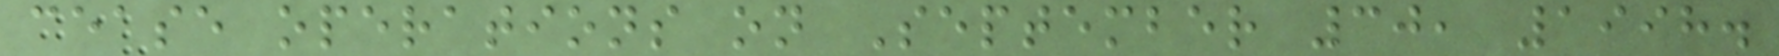cease operations on September 30, 1998.
